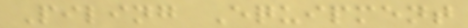Piling Equipment
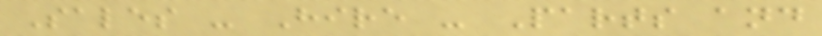Sales - Hire - Parts and
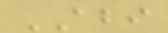ABI
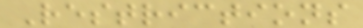Restrictions
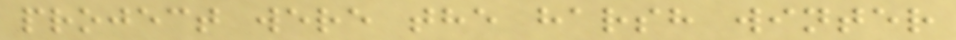project were the harsh winter
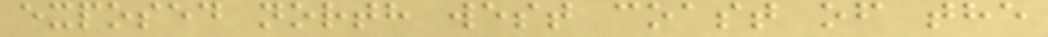exposed north west coast of the
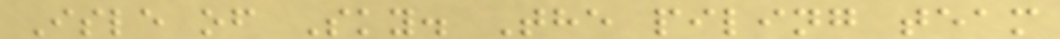Isle of Sky. The piling team
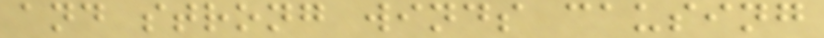and strong winds causing
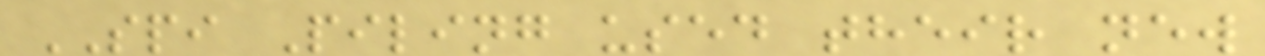SPI Piling used their new
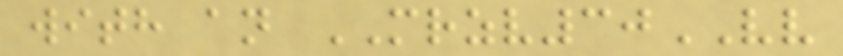with an MRZV30VV
